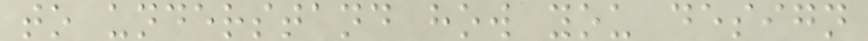to understand how you design
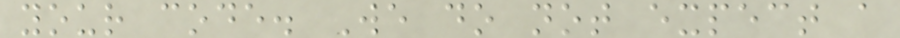your code. We do not expect a
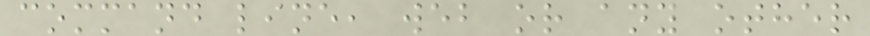command line, web or any other
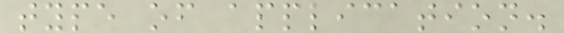type of application.
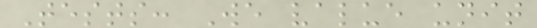Tests: We value unit
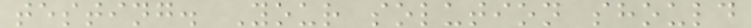testing. Your solution should
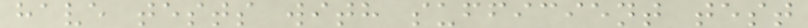have tests with sufficient test
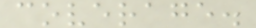coverage.
